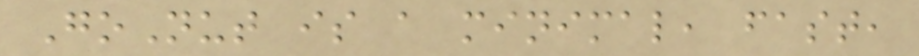GoNut is a minimal, fast,
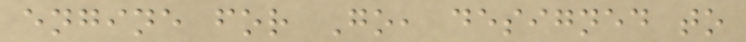engine for Go, designed to
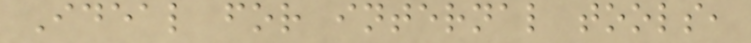Ideal for internal tools,
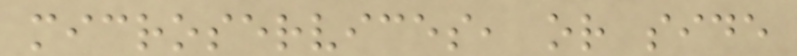microservices, or side
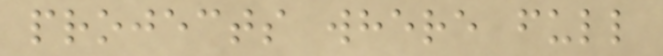projects where full
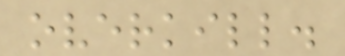overkill.
